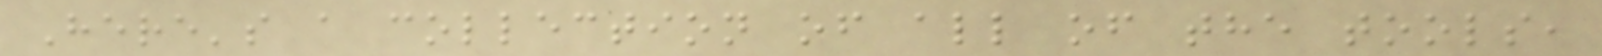Here's a collection of all of the tools,
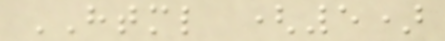HTML (5)
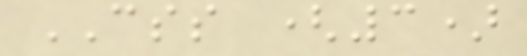CSS (3)
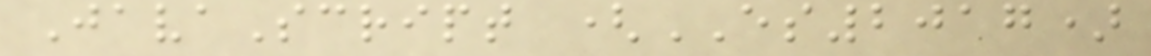JavaScript (ES2017)
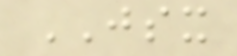JSX
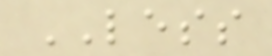LESS
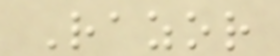Razor
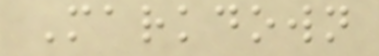Markdown
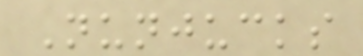Nunjucks
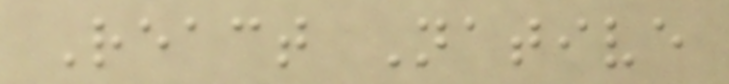React Native
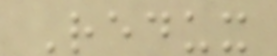Redux
